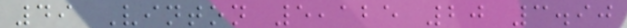49 Vinton 5,125 20 3.90
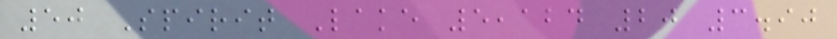50 Spirit Lake 5,124 20 3.90
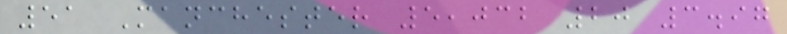51 Manchester 5,032 20 3.97
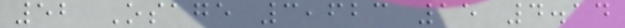52 Osage 3,623 15 4.14
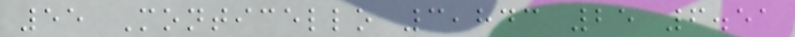55 Monticello 3,843 25 6.51
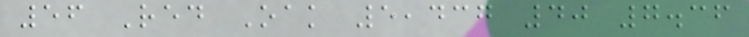56 Red Oak 5,437 40 7.36
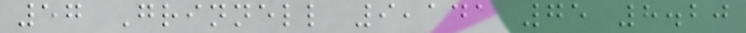57 Grinnell 9,141 75 8.20
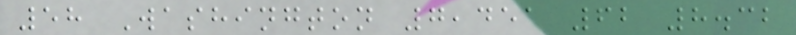58 Washington 7,451 62 8.32
